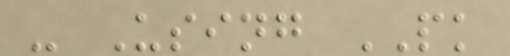- Using PK
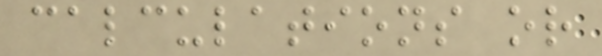calculations or
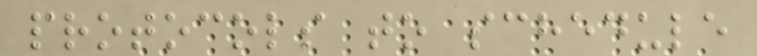protocols to schedule
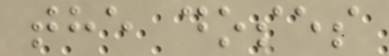the doses
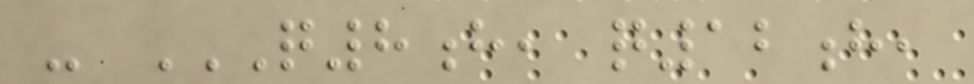- Q8H, Q12H,
